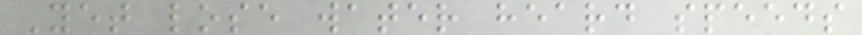Yet lose water heard speeds
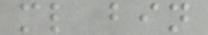ml bin
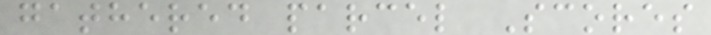gathered parcel Scores
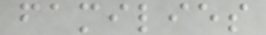families
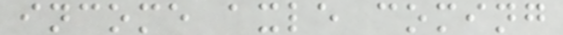income axle coming
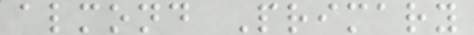almond Primary
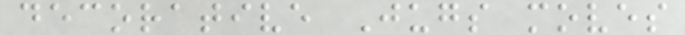decorative Jugs moves
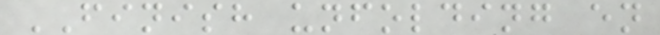FINISH unfolding en
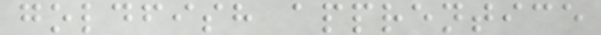goldfish apprentice
